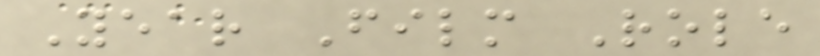Year Film Role
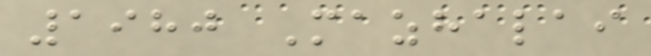1980 Mazhalai
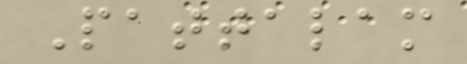Pattalam
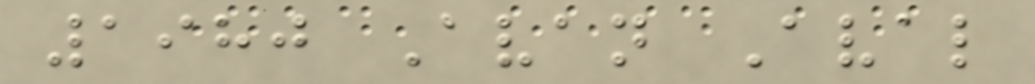1980 Avan Aval
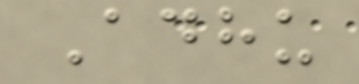Adhu
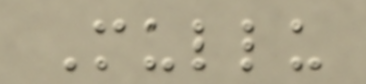Mullu
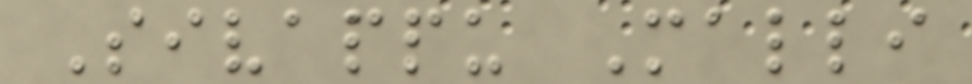Sivappu Malli
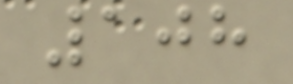108
